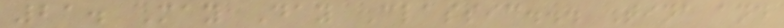21. May Day Classic... Tina and
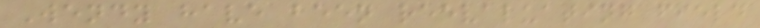Wendy have been reevaluating field
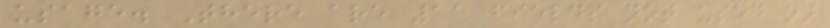usage. There are 11 fields not used on
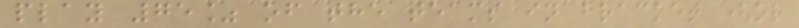play 75% of the teams in bracket (or
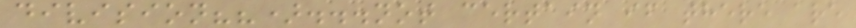division??)...not certain if there are
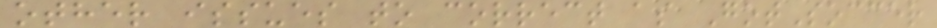other issues to correct as GotSoccer
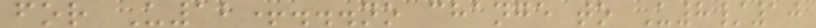for U12+...no change to U8/10
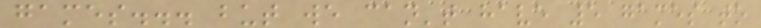games... but we can't have 5 games to
